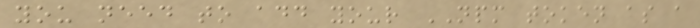you need to add your NPM token as a
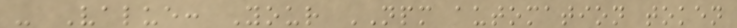- Value: Your NPM automation token
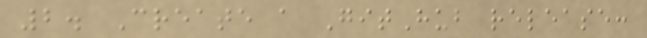2. Create a GitHub release:
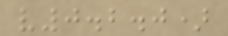v0.2.0)
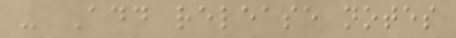- Add release notes
